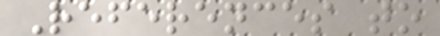References to
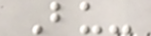Bu-
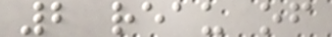2 reau of
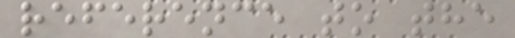reference to the
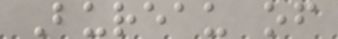Bureau of
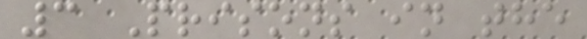3 Prisons in the
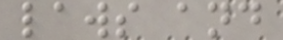laws and
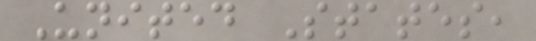United States,
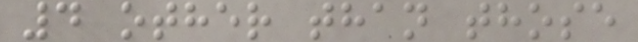4 other than those
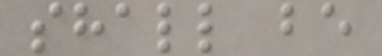shall be
